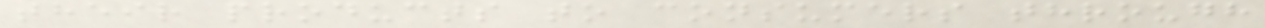their products to consumers through
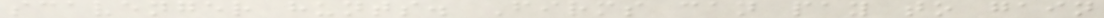scavenger hunts. Firms can pay to gain
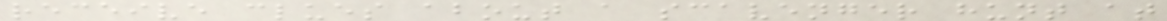receive clues about a scavenger hunt at
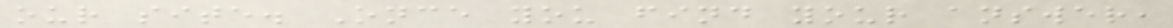our site. Once you find your answer,
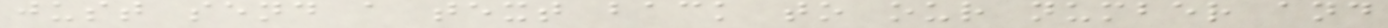just send a text back to our number and
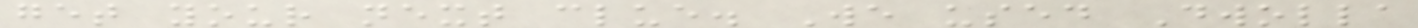get your next clue. We used Dwolla
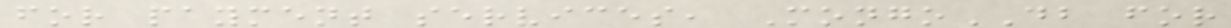for payment services, MongoDB for
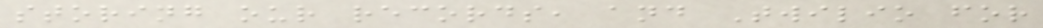storing our records, and Twilio for
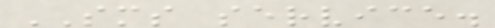SMS service.
